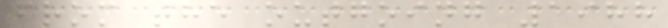from the outgoing 1988
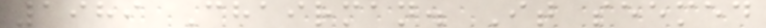1989 Chairman. It seemed
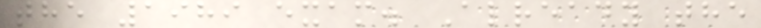the 1989 exam. Already the
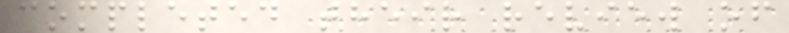completed their review of
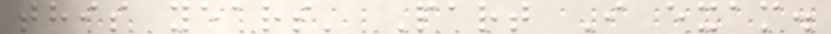this years' Part I exam.
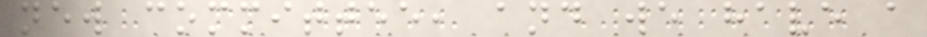new committee, and we have a
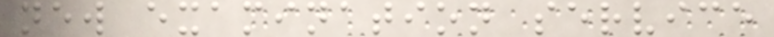new examination service
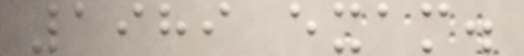1989 exam.
